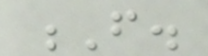F.
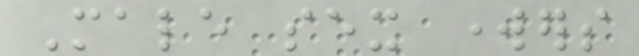Male sex workers
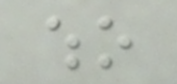who
